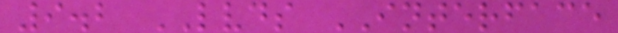9.2 LVDS INTERFACE
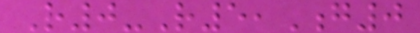R0-R5,G0
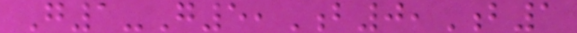G1-G5,B0,B1
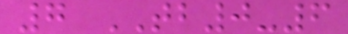7 TB0-6
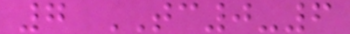7 TC0-6
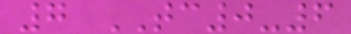7 TC0-6
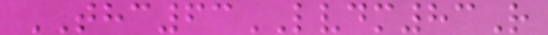THC63LVDM83R
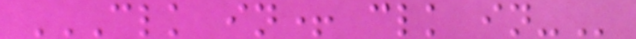CLK IN+ CLK IN-
